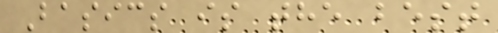Basics is the best
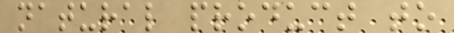natural product to
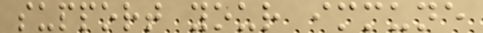support your immune
